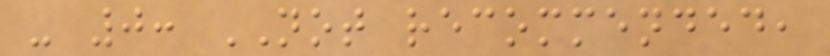- 0: NOT recommended,
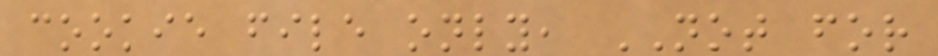cookie file only, NOT for
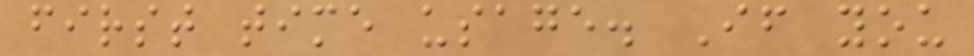first time usage. If you
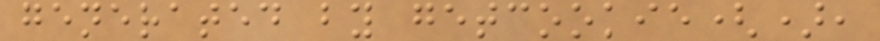generated by getcookie(),
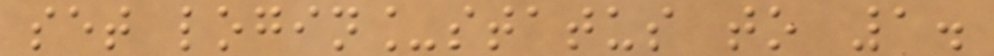set login_status to 1.
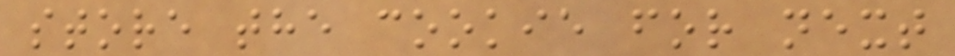store the cookie for next
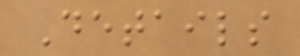Details
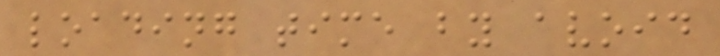loading time by avoid
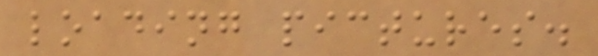loading pictures.
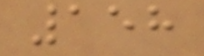158
